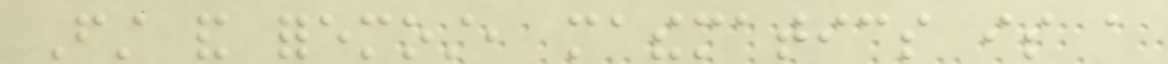First and foremost, mathematics is a
